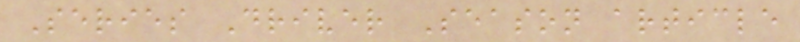Series Driver Season article
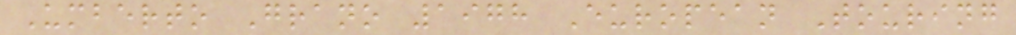Umberto Grano 1978 European Touring
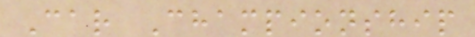Car Championship
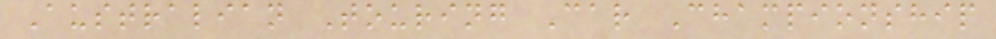Australian Touring Car Championship
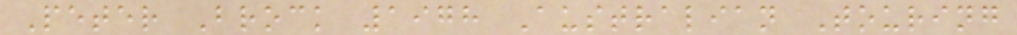Peter Brock 1978 Australian Touring
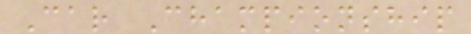Car Championship
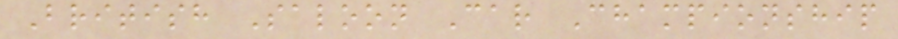British Saloon Car Championship
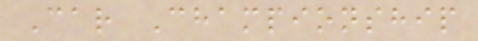Car Championship
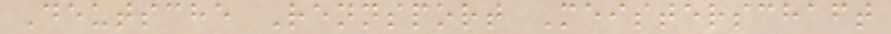Deutsche Rennsport Meisterschaft
